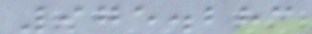975.283
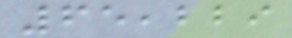65,229
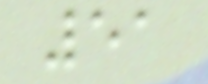51
